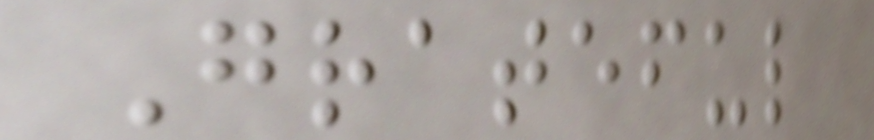Grateful
